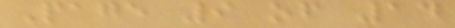Page 9 of 14
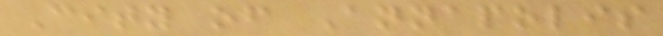City of Annapolis
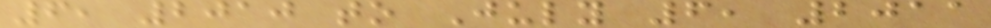6, 2010 to July 6, 2011
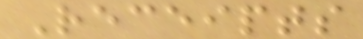Receipts
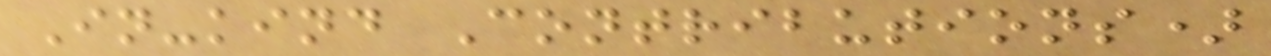In-kind Contributions)
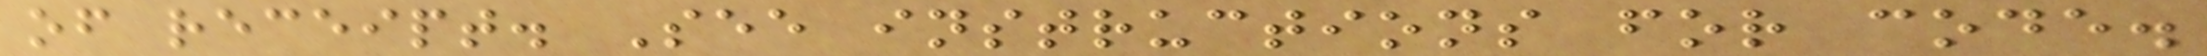of receipt. See instructions for code.
